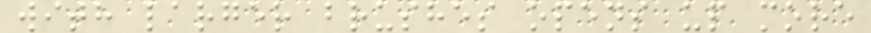with larger brushes opens up more
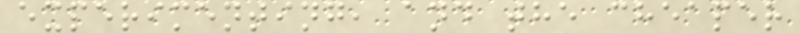experimenting, and the cheaper
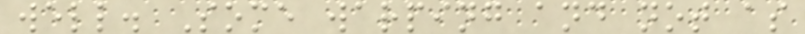well. Some warping and not as
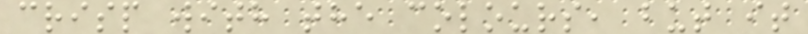crisp with the colours, but it
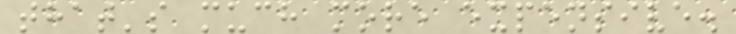that's much more expensive.
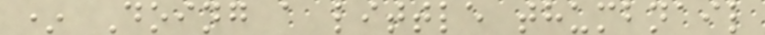* Doing a little thumbnail
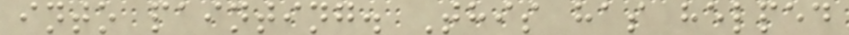into painting. This has helped
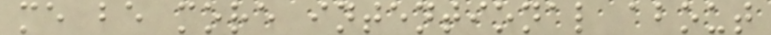me be more intentional about
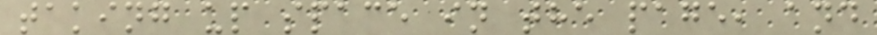taking up space in the page, and
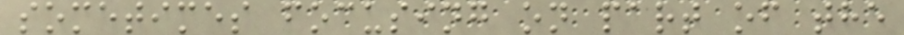sometimes focusing on part of the
